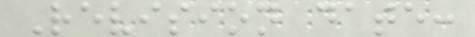Revision date:
